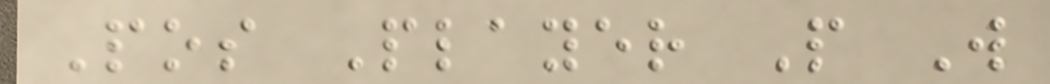Pos Player P W
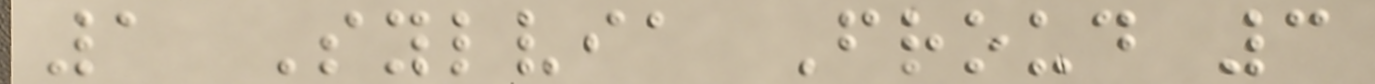1 Sylvia Froud 3
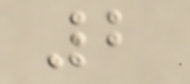2
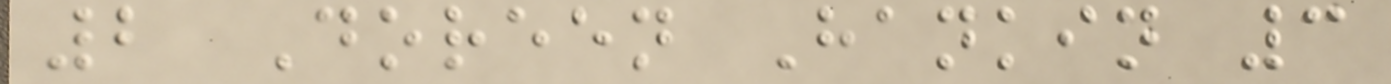2 Doreen Hankin 3
